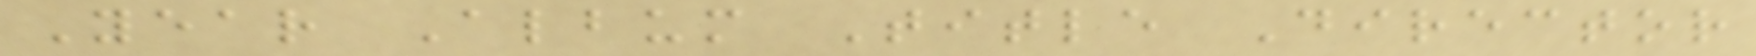Year Album Title Director
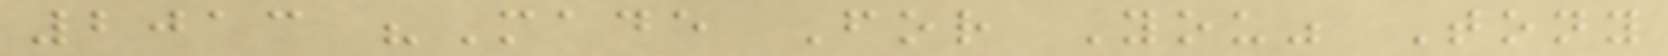2013 "Made For You" Tony
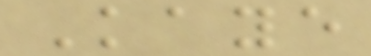Kaye
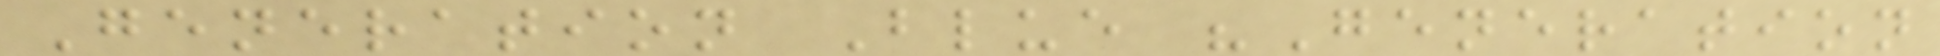Generation Blue "Generation
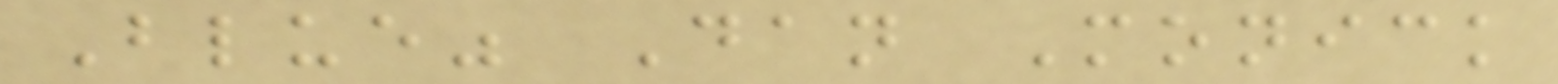Blue" Dan Monick
